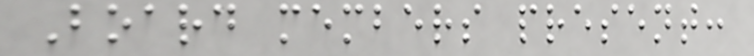Board members present:
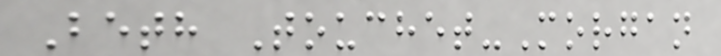Beth Touchet-Morgan
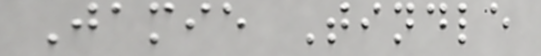Jamie Tindle
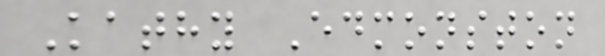Kathy Edmonston
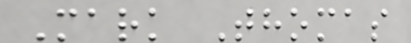Mark Thomas
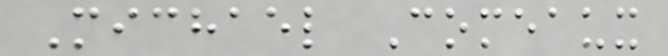Michael Comeaux
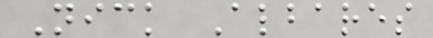Nick Albares
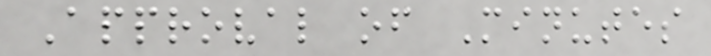Approval of Minutes
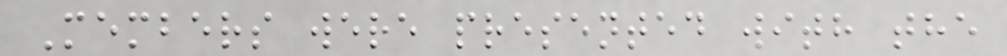Members were presented with the
